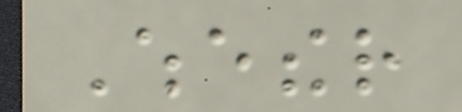Whether
